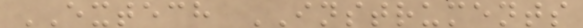EXTECH INSTRUMENTS
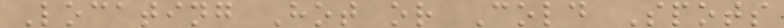Locating Hot or Cold Spots
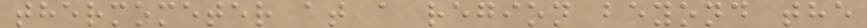thermometer at a region beyond the
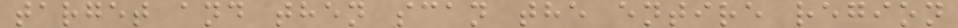target and then scan the entire region
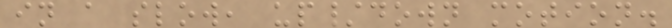in a slow, up/down motion.
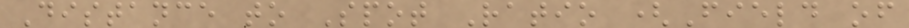Distance to Spot Ratio (Field of
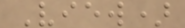View)
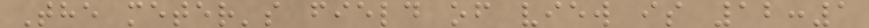The meter's field of view is 12:1
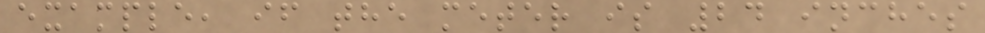example, if the meter is 24 inches
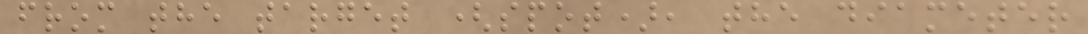from the target (spot), the diameter
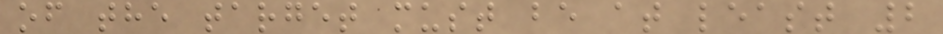of the target must be at least 2
